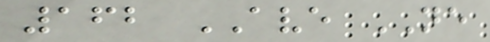162 AVE NE
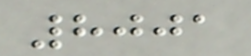8001
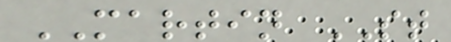MARTIN ST
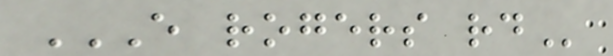E ROGERS RD
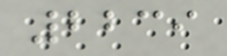2239
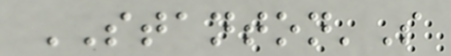STANTON'S
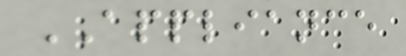APPLIANCE
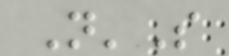N'S
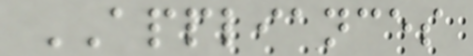APPLIANCES
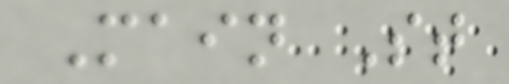Main St
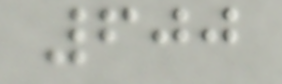600
